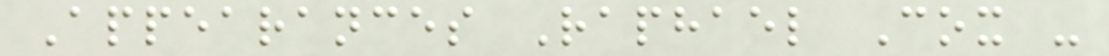Appearances Raphael Cox -
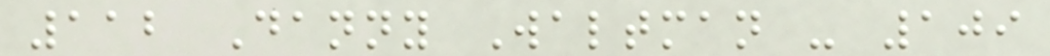112 Danny Waltman - 109
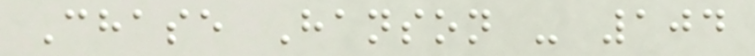Chase Hanson - 104
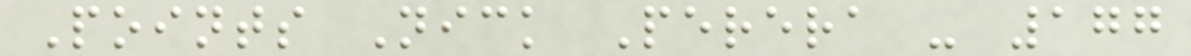Points Nick Perera - 177
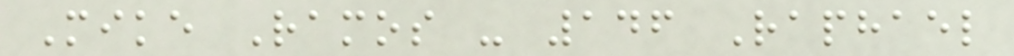Mike Ramos - 146 Raphael
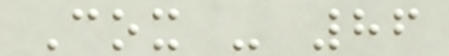Cox - 86
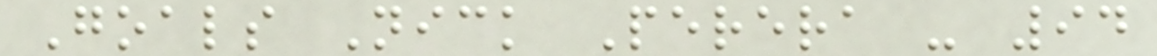Goals Nick Perera - 94
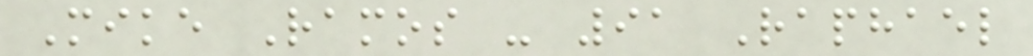Mike Ramos - 91 Raphael
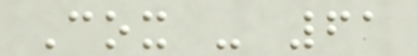Cox - 61
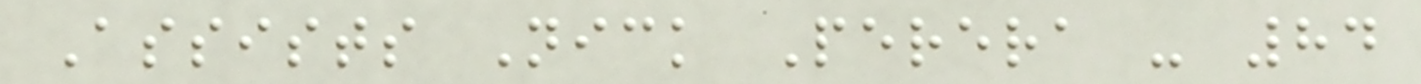Assists Nick Perera - 84
